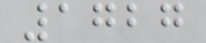1727
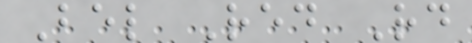Bel Red Rd
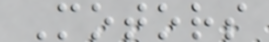Motors
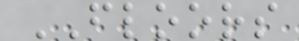FLOORS
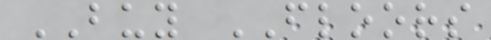BUY FLOORS
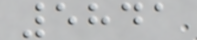5841
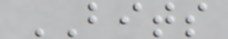BITS
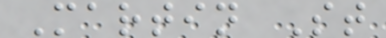Martin St
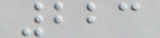223
